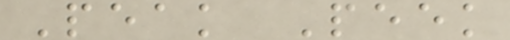Peak Peek
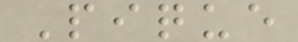Pique
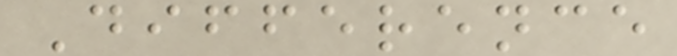Difference
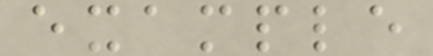example
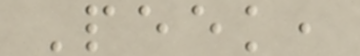Peek,
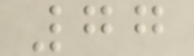77
